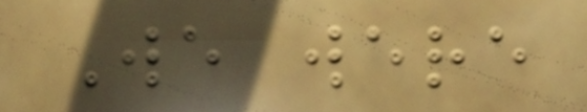We were
